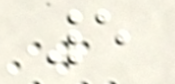5
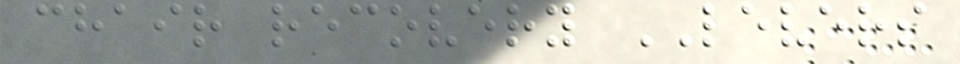chair recovery LEVERS
